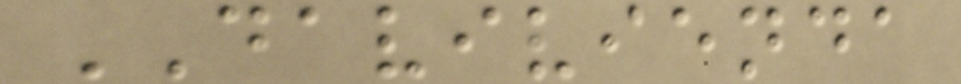DAVIVIENDA
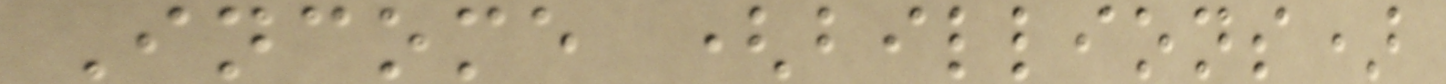Income (billions)
